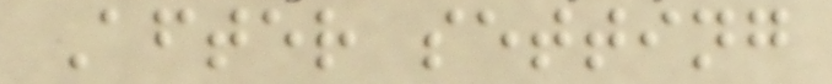After setting
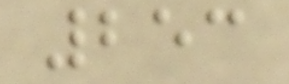253
